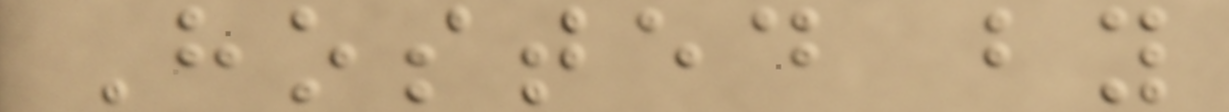Hosted by
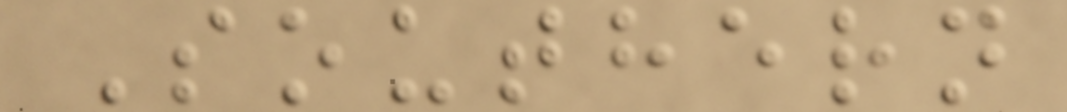Southern
